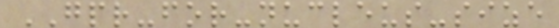GPR-for-nucleus-size
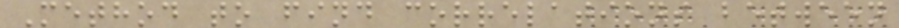Method to find correlations between
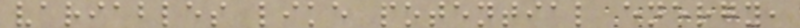variables like potential energy,
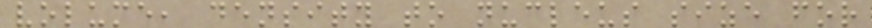volume, density to nucleus size for
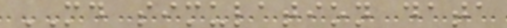MD simulation data
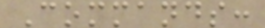Commands:
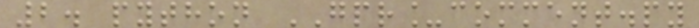2. python GPR_comment.py
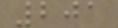201
